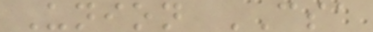Union CSA
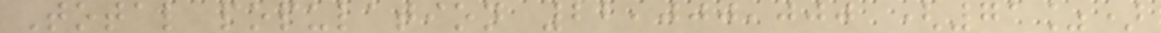Total population 22,000,000 (71%)
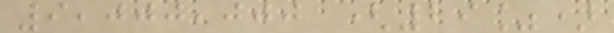9,000,000 (29%)
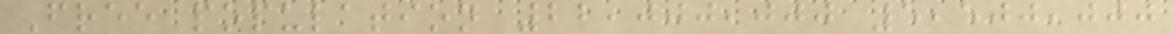Free population 22,000,000 5,500,000
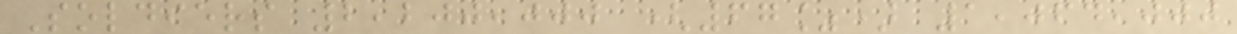Soldiers 2,200,000 (67%) 1,064,000
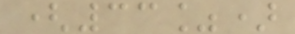(33%)
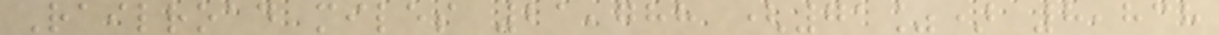Railroad miles 21,788 (71%) 8,838
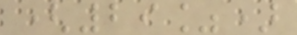(29%)
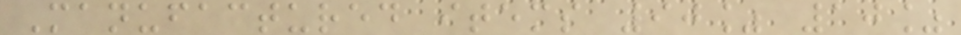Manufactured items 90% 10%
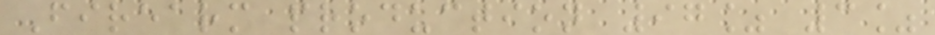Firearm production 97% 3%
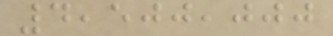4,500,000
